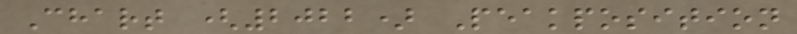Chart (2022) Peakposition
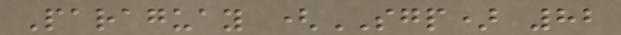Paraguay (SGP) 82
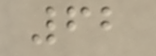62
